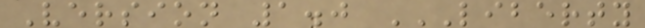Version 1.0 LIBERTY
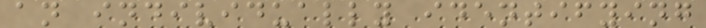an individually identifying
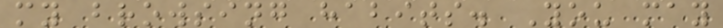my browsing habits. You may
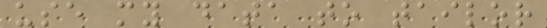use my data to tailor
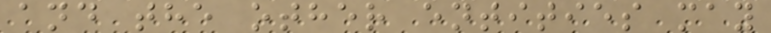and the other entities may
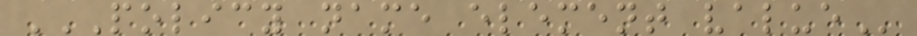POLICY NAME ELEMENT VALUE
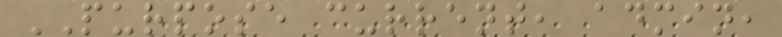PURPOSE current, admin,
